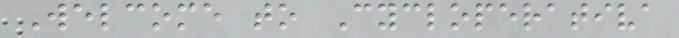Welcome to Cycloperativa
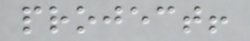project!
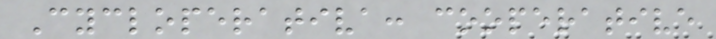Cycloperativa: cooperative
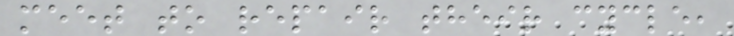meet to repair their cycle,
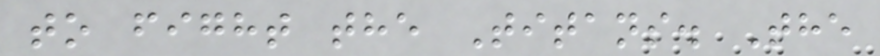to fight the Titans. The
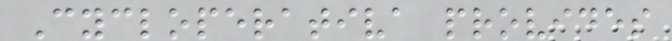Cycloperativa provides
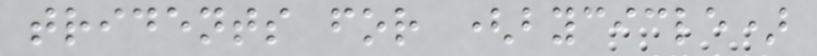tridents for (bycicle)
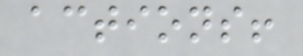actions!
